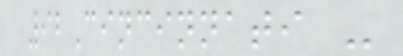92Cincinnati -
